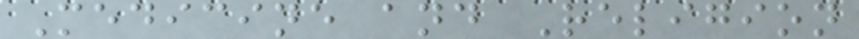Medicine and Religion
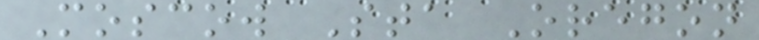Moscow Sta Oregon
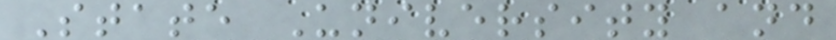State University and
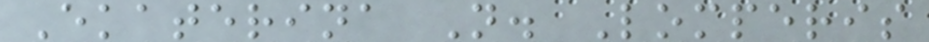Ekaterina N. Lomperis
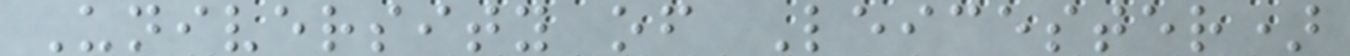University of Leicester)
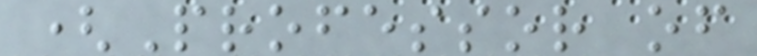(Professor of
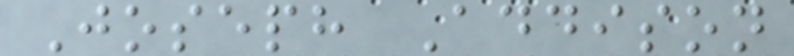Joseph Addison
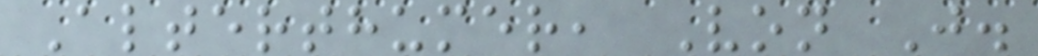Alterthumer, Von J.
